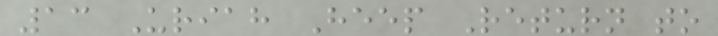13 Uriah Heep Return to
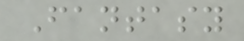Fantasy
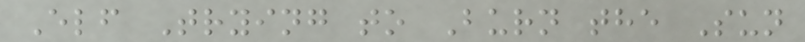Elf Trying to Burn the Sun
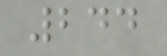244
